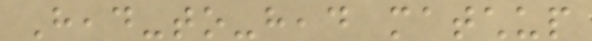Head-to-head matchup
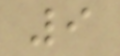9
